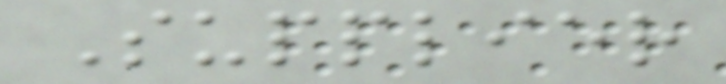Supplier
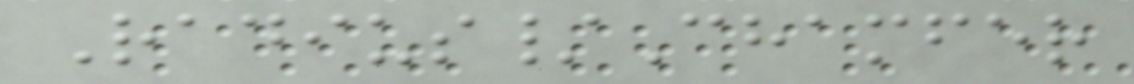Radius/Chamfer
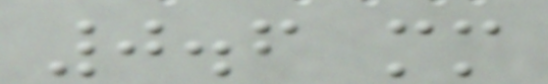0.6 mm
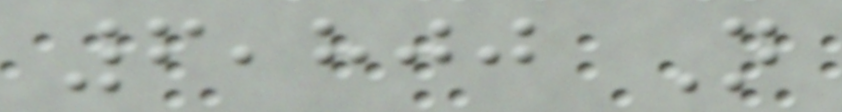6,800 N
